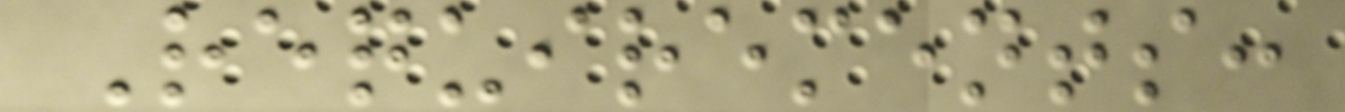Requirements:
